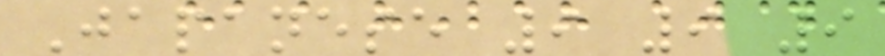Japanese 9 9 9
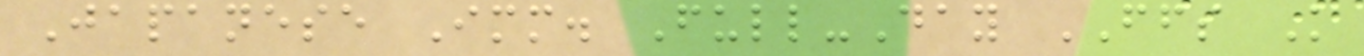Japanese Imm. Full-Day FFS K
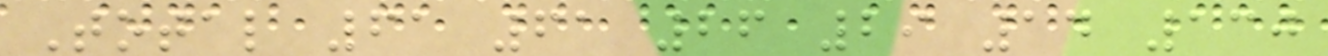Total 61 61 26 29 14 130
